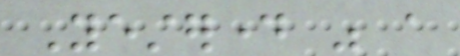Yesterday was a
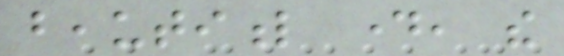beautiful day, the
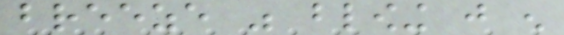breeze was blowing just enough
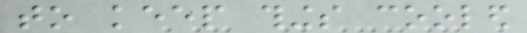to keep things cooled
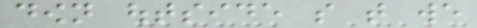down outside so that we
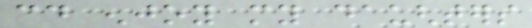could enjoy my daughters
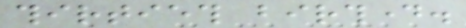thirtieth birthday.
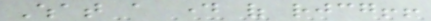What a day of rejoicing!!
